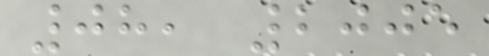08, 2005
